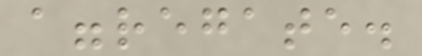aggregate.
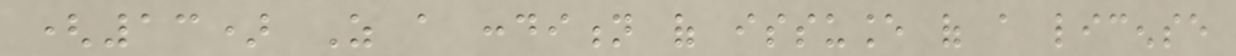(13) As a condition of issuance of a license
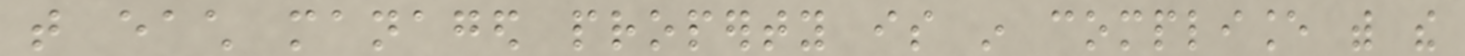that each managed property is in compliance with the
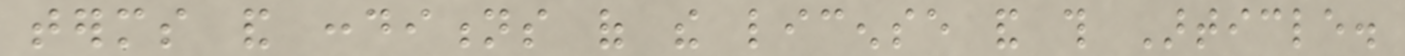terms and conditions of the license and this Article.
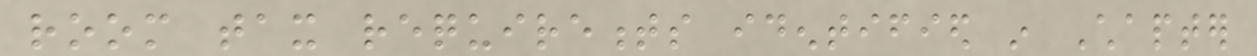room tax requirements identified in Chapter
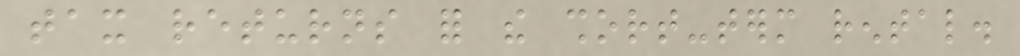tax returns for the short-term rental.
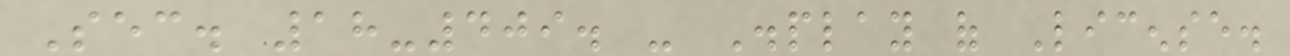Sec. 18-409. - Display of License.
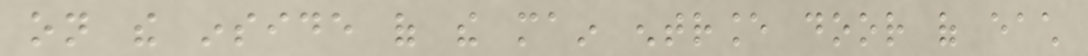on the inside of the main entrance door of each
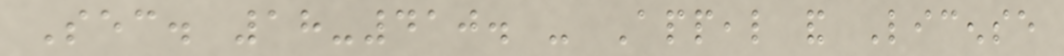Sec. 18-410. - Appeal and License
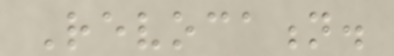Revocation.
